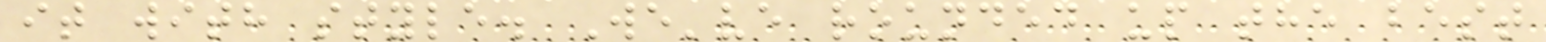it with style. We've rounded up the best
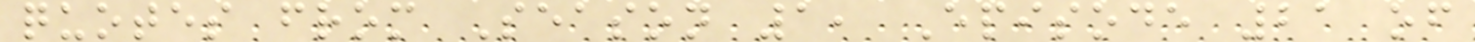quotes from Season 1, Episode 21 of
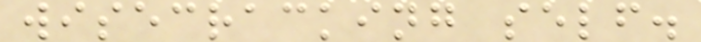wisecracking self.
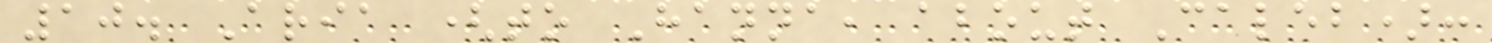10. Aria (to Hanna, about Caleb):
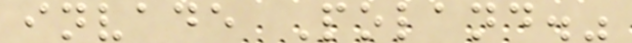invade Poland."
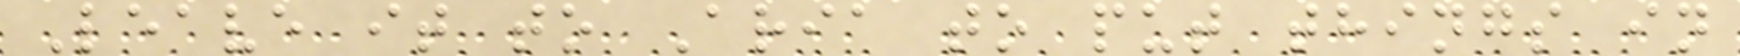Leave it to Aria to put things in
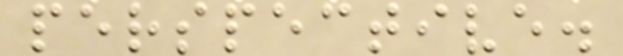perspective.
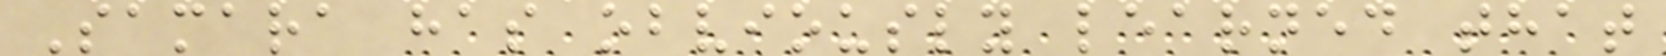Samara has obviously learned that
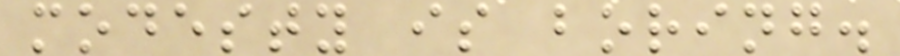modesty is boring.
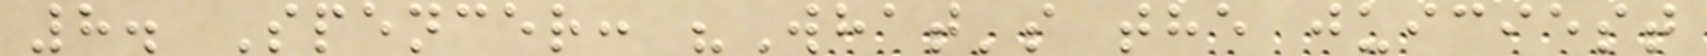8. Spencer: "What's the juiciest
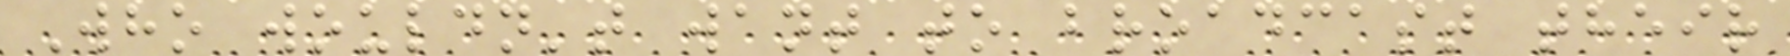Who wouldn't want to broadcast their
